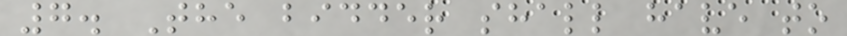7. The bidder shall have to
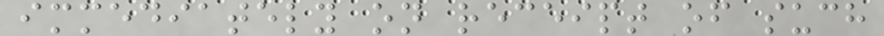immediately on receipt of such
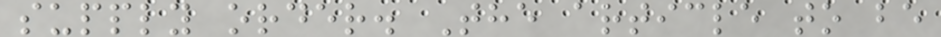supply order. The article to be
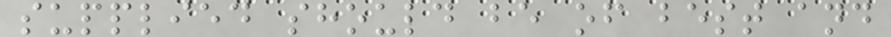supplied should be of best and
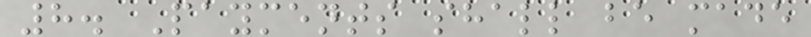8. Payments shall be made
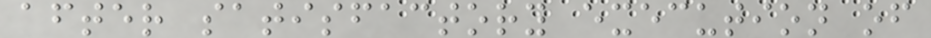after satisfactory execution of
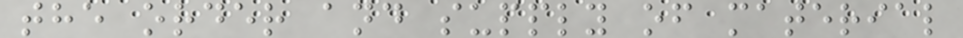the order and supply of material
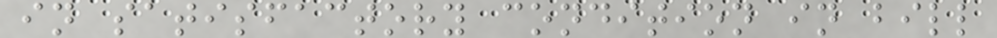in satisfactory condition in bill
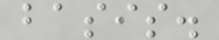basis.
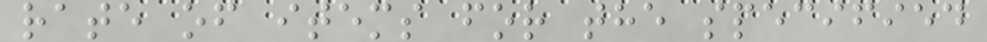rate of items for the specified
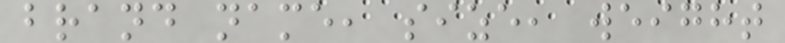brand name, size, weight
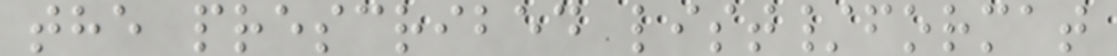the prescribed list/format
